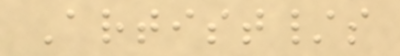Artist/s
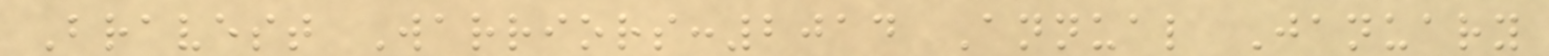Bravest Warriors:2014 Annual January
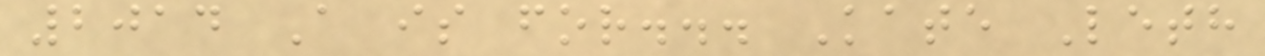2014 A is for... Kate Leth
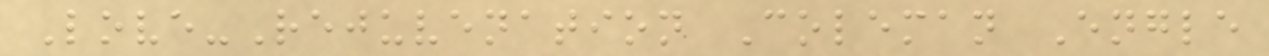Love-Rejuvenation Coleman Engle
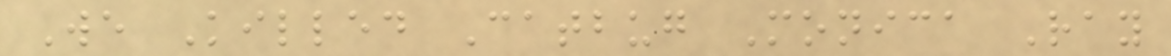We Killed Catbug Monica Ray
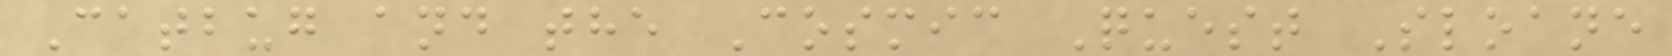Catbug and the Cosmic Quest Sloane
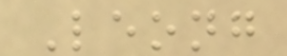Leong
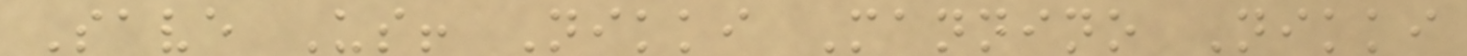Save Us! Nikki Mannino Nikki
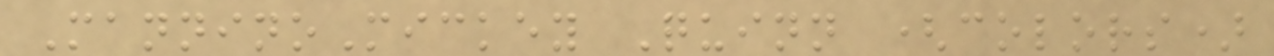ManninoMickey Quinn (colors)
